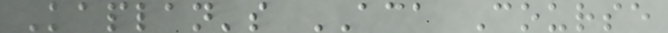Kaplan's ACA Course
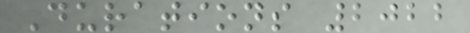Durations 2022
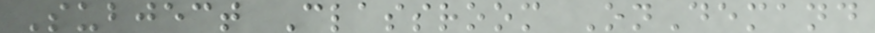Subject Classroom OnDemand
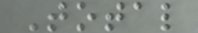Total
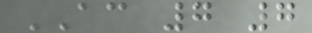AC 7 7
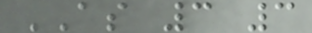AS 3 3
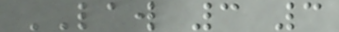LAW 3 3
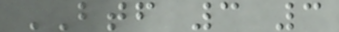BTF 3 3
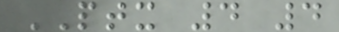PTX 4 4
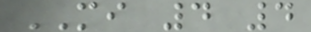MI 4 4
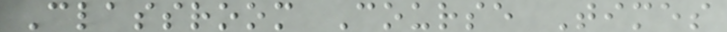Classroom Course Times
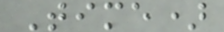Time)
